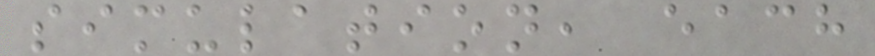simulation, each
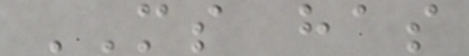MS has
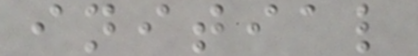initial
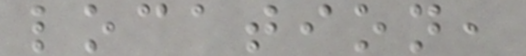location,
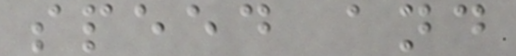speed and
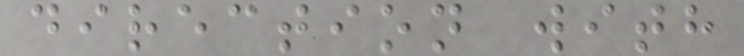direction with
